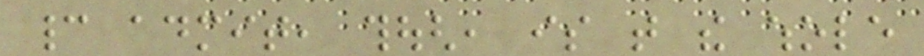cannot admit, though, is that the whole
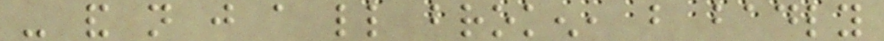- and not just a little broken, but badly
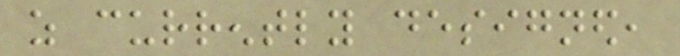as currently designed,
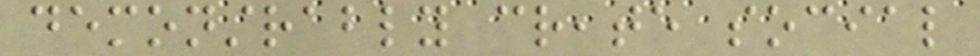demonstrably create social
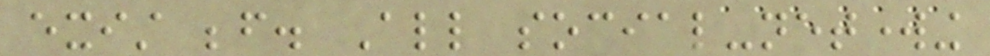exist before. All social-networking
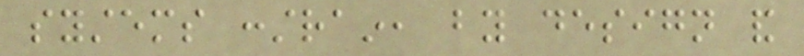systems constrain, by design and
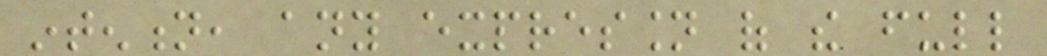intention, any expression of the full
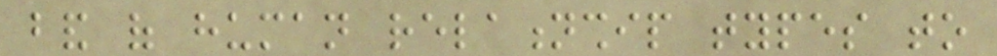band of human relationship types to
